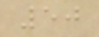50
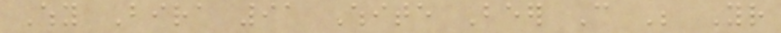Why Bira 91 White Beer Can Be Your
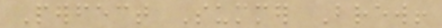Perfect Summer Brew!
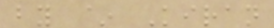by ~ Kiran
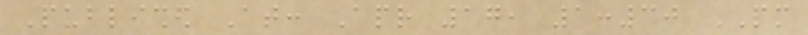Published At: Apr 17, 1:30 PM
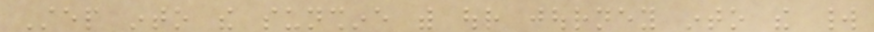Step into the sunshine with our journey into the world
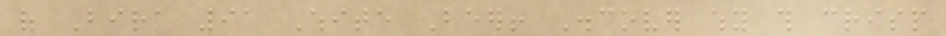of Bira 91 White Beer! Discover why this crisp
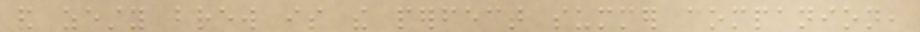and zesty brew is the perfect summer companion,
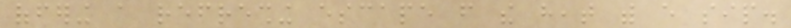offering a refreshing escape from the heat with every sip.
